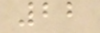22
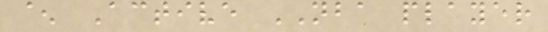^ Active NBA player
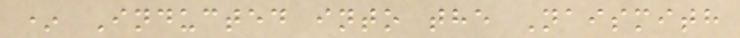* Inducted into the Naismith
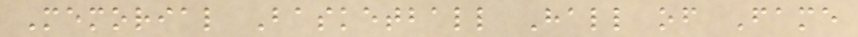Memorial Basketball Hall of Fame
